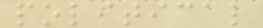political
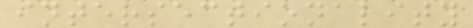intersectionality
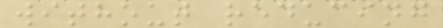without reducing
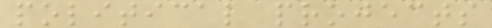political projects
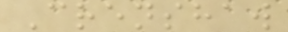Crenshaw
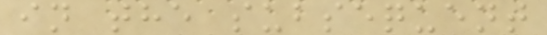in the subsequent
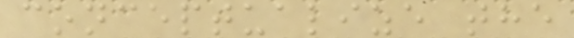conceptualize the
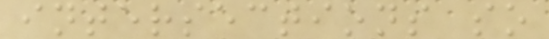intersections so
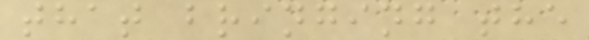that bringing the
